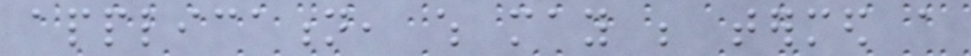application, which may be termed a
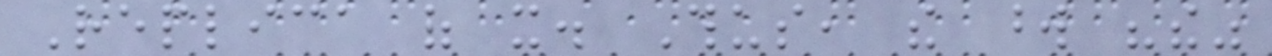Replica of it. Thus, the word "the"
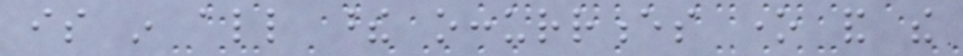is in all these occurrences one and the
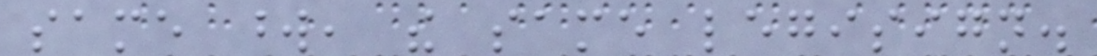same word, the same legisign.
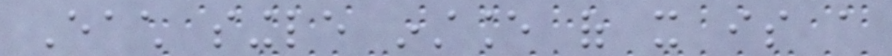Each single instance of it is a
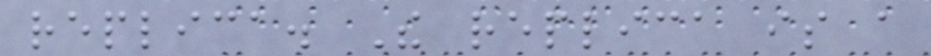replica. The replica is a
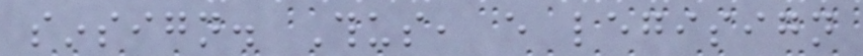sinsign. Thus, every legisign
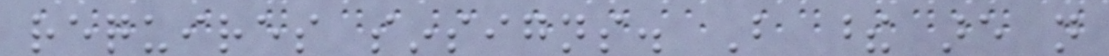requires sinsigns. But these are not
